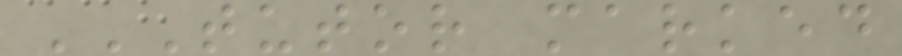TUTOR MARKED
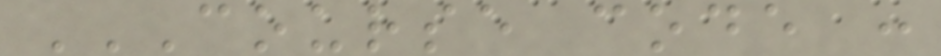COURSE CODE :
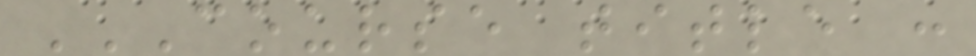COURSE TITLE :
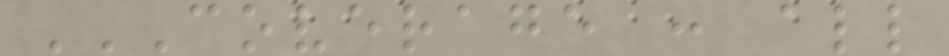COVERAGE : ALL
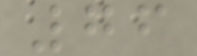76
